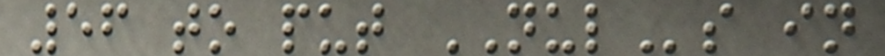56 to put NULs in
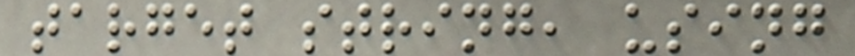target string, using
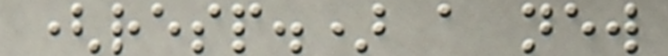(resp.) a new
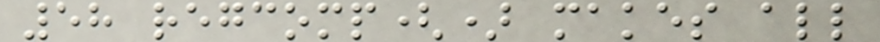58 regcomp() makes all
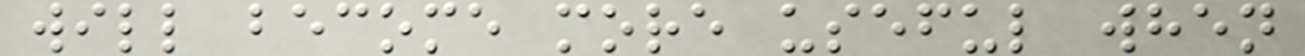will become more useful when
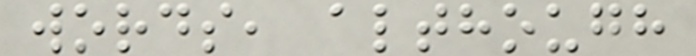words, although
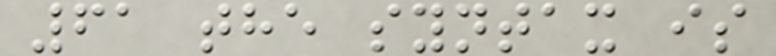61 the syntax is
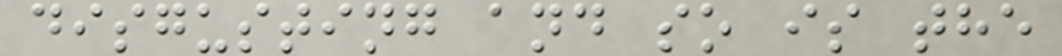disgusting and so is the
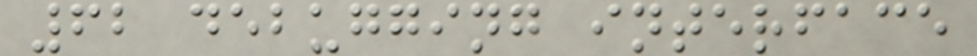62 debugging interface
